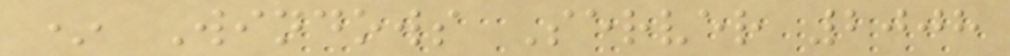* Windows Server 2008
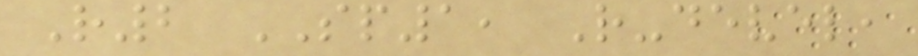R2 SP1, R-devel,
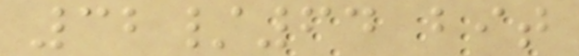32/64 bit
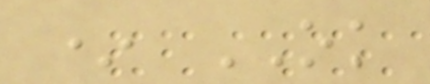* OK
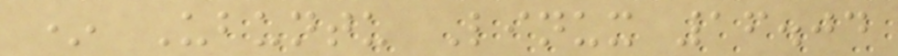* Ubuntu Linux 16.04
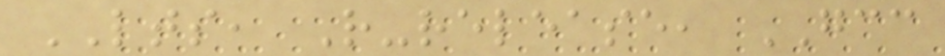LTS, R-release, GCC
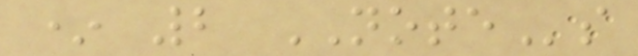* 2 NOTEs
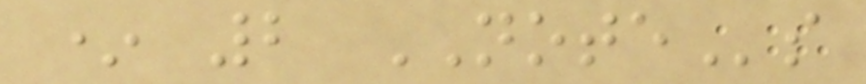* 2 NOTEs
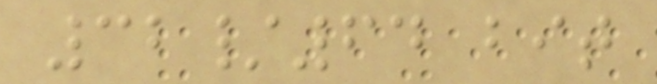32/64 bit
